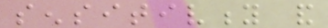sensitivity and
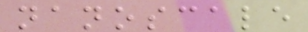nanoscale
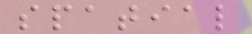spatial
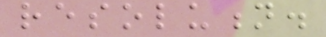resolution.
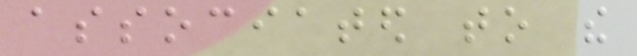associated to the
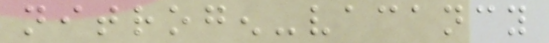nitrogen-vacancy
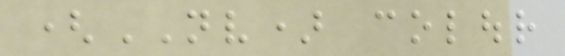(NV) colour
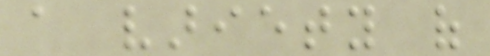a variety of
